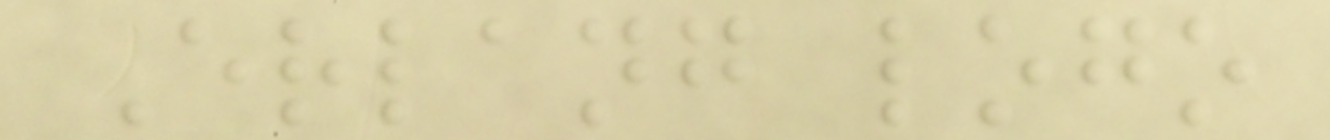Erlang logo
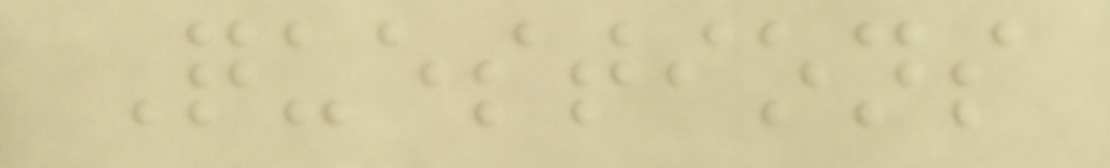Questions
